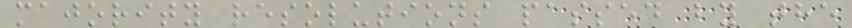majority resolutions passed by the
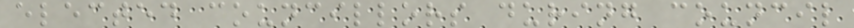elected councillors during council
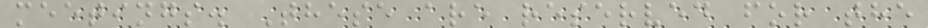meetings. These are reserved for the
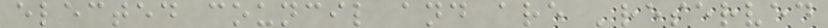elected council and are 'reserved
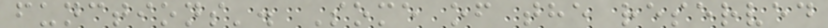functions'. Some of the reserved
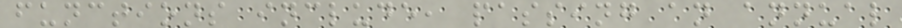functions include, passing an annual
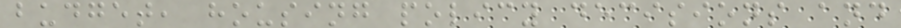budget, housing policy decisions and
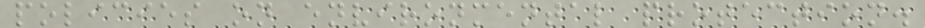policies on environmental protection.
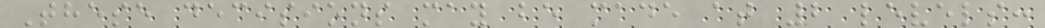These decisions may be made at 2 levels:
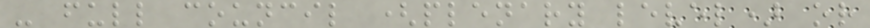- full council (plenary level) or
